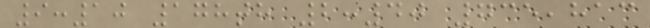9:10 178th 2:40 735,813
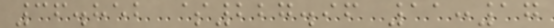36.852 $227.96 11:17
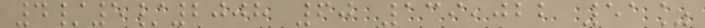4/5/2008 60 139,022 51%
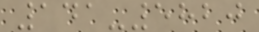141-5820
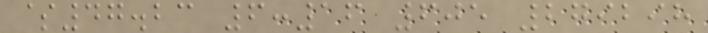$47.23 6:16 605 279298
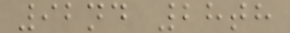92nd 28th
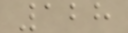128
